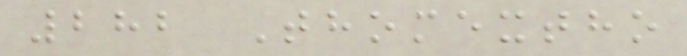282 Thomextho
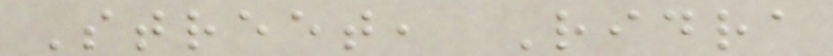Street, Ridra
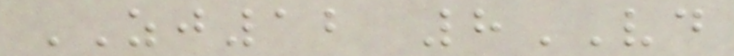ZJ12 8VD
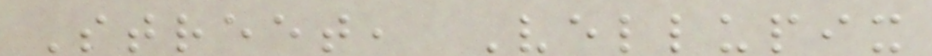Street, Vellupix
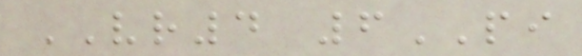VR4 6PI
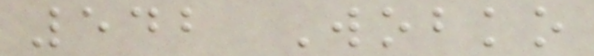542 Wobko
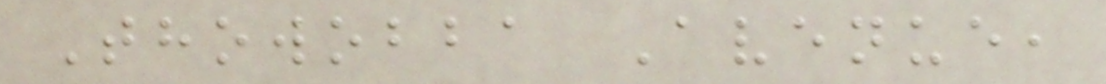Thowobba Avenue,
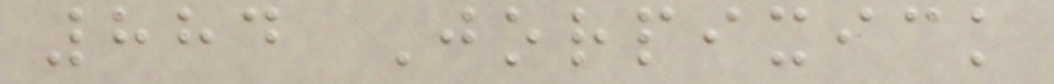884 Jorpixick
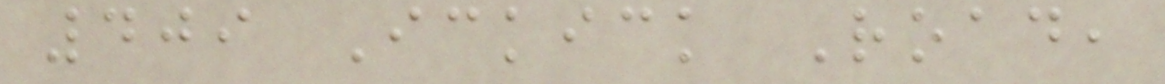409 Ickick Road,
